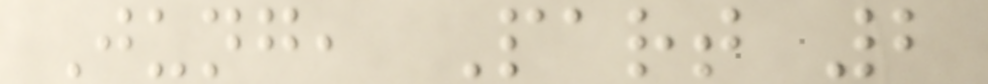Jung, Part 2
